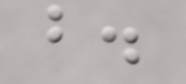b.
